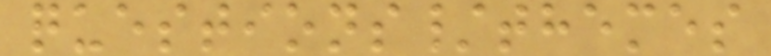questions/themes
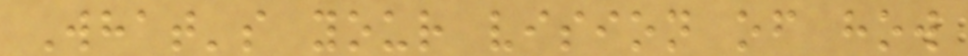What's your vision of how
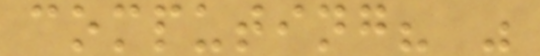computing? "
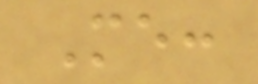Me:
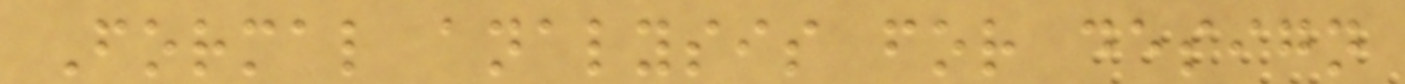Formal analysis for design
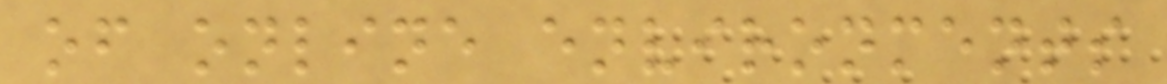of online environments
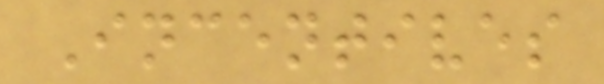Incentives
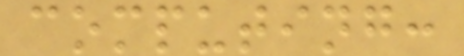computing:
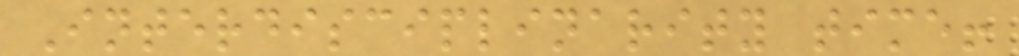Interdisciplinarity time!
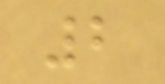2
